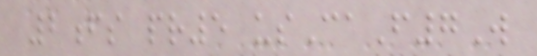2fs pr5 usCaF7W
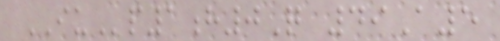IUp1h0Q 49A5
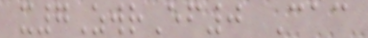x7ZwrEf0 Cac
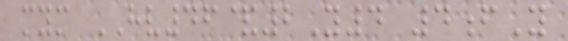mym HV46&2Y4 4fY
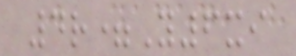4r=Y6xi
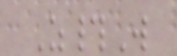Z#W
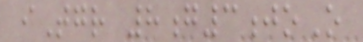iTgr 8g3joO
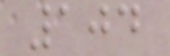104
